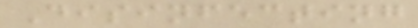Disinfecting
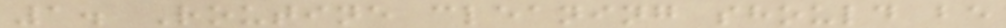1. Routine cleaning should be
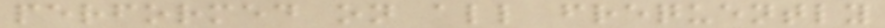performed on all frequently
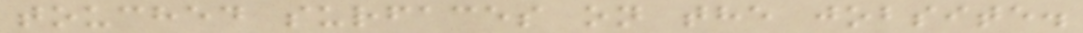touched surfaces on the jobsite.
